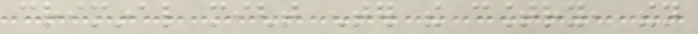criminal might enter the country, then
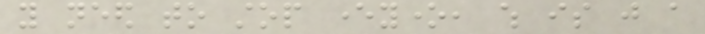you need to stop everyone, which is just a
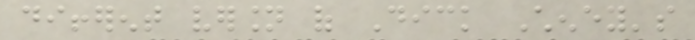different version of Dick Cheney's
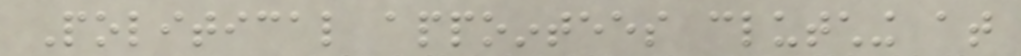Political appointees clutching at
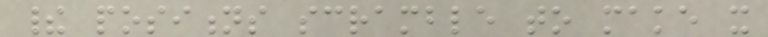their positions scramble to make it
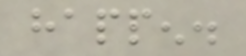happen.
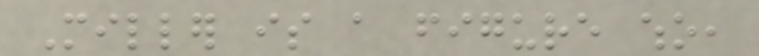Miller is a figure who,
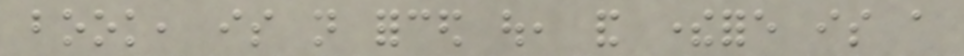book, is not forced out, and therefore is a
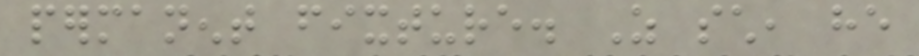permanent fixture. As such, he
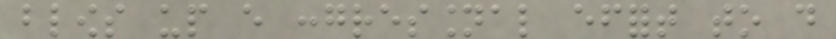blows up every congressional effort to do
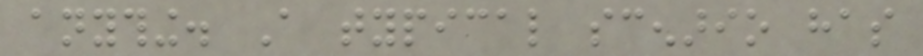anything. A typical scenario has
